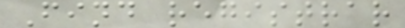Find registrar
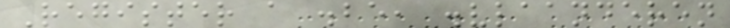Register a .be, .vlaanderen
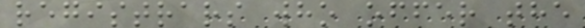registrars who offer the
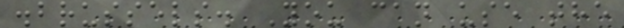.brussels. You can use the
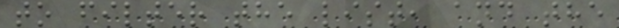to filter the list, and the
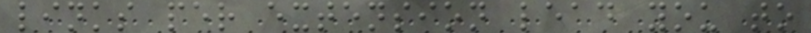links per extension lead you to
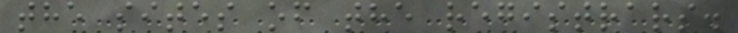the sites of the registrars.
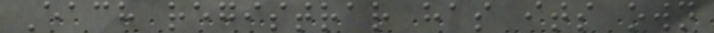Each registrar has its own
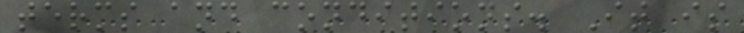terms and conditions. It is
